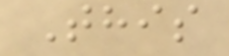This
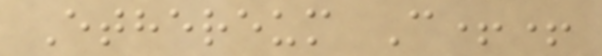Ethereum C++
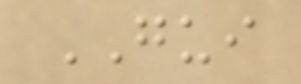GUI
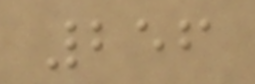256
